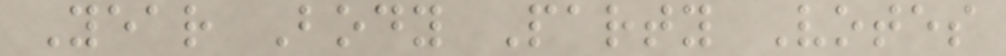Year Body Party Votes
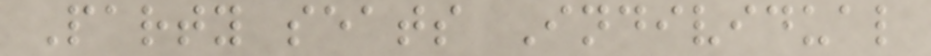Party seats Individual
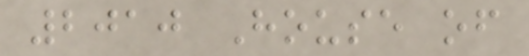2010 House of
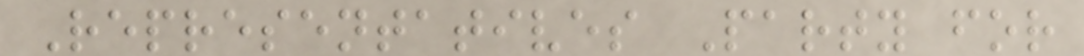Representatives Party for
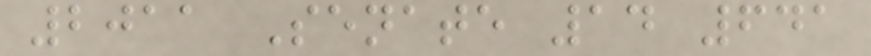2011 Senate 14 641
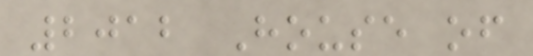2012 House of
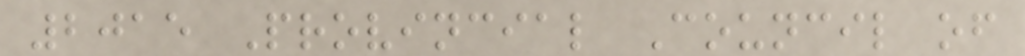2015 Provincial Council of
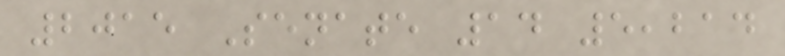2015 Senate 14 5,214
